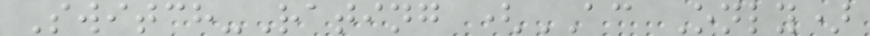Switch-Rating (AC Only)
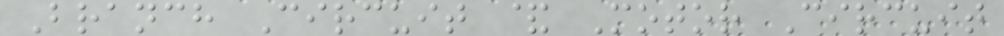Branch Circuit & Motor Circuit
